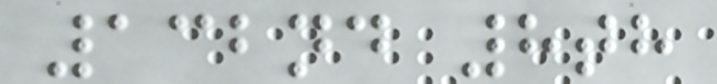132nd 8th
